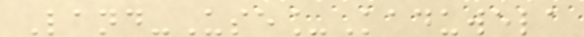Land-Use_Kaduwela
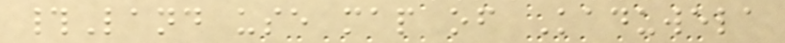#Land use map of Kaduwela
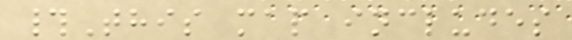#This map includes
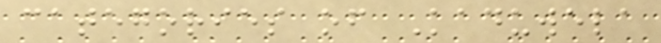categories of Kaduwela
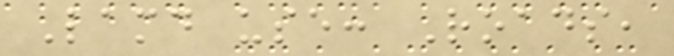Lamd use: Roads,
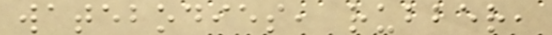watebodies, rubber,
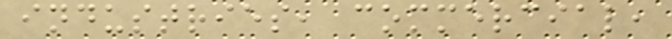industries, commercial,
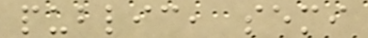public, semi
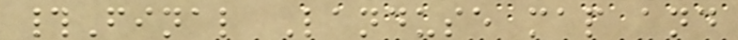#Final Landuse map and
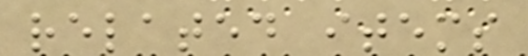related items
